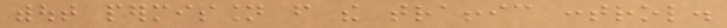without permission from the traffic control.
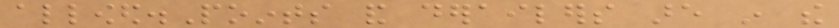allowed.Points and derailers are in the
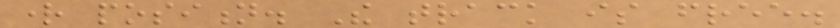right position. The track is free.
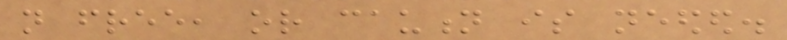not free, or caution is needed.
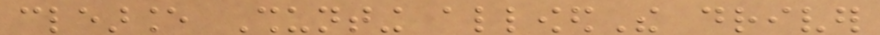clearance Shunting allowedThe driver
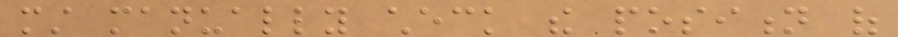must manually check the position of
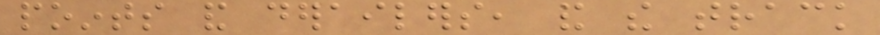points and derailers, and the track
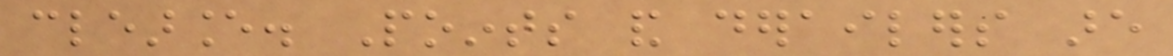clearance. Points and derailers are
